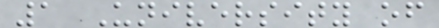1 University of
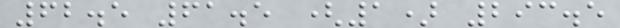62.5 61.5 (1) 293.5
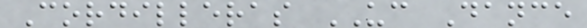Cordilleras UC Dance
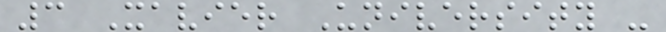3 Xavier University -
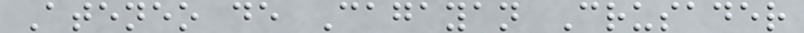Ateneo de Cagayan Crusader
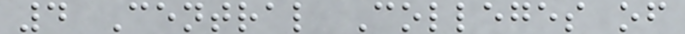4 Central Colleges of
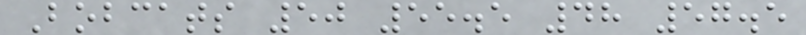Bobcats 50 55.5 48 57.5
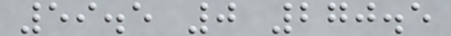59.5 0 270.5
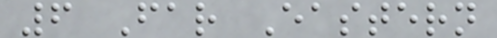6 Far Eastern
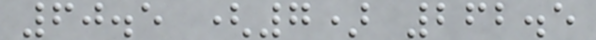60.5 (7) 262.5
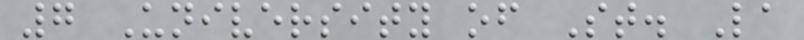7 University of St. La
